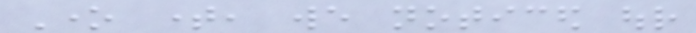One time, we noticed our
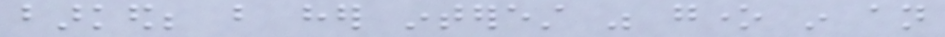barked; but her interest was gone in an
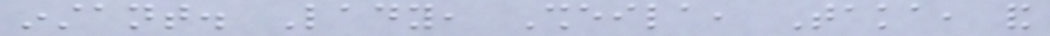instant. Lady, Sheila, Taka, and
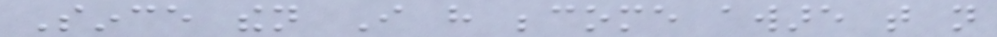Since then I have become aware that not
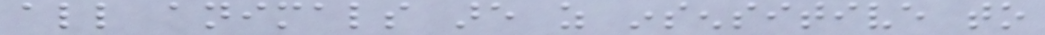all animals are as insensitive to
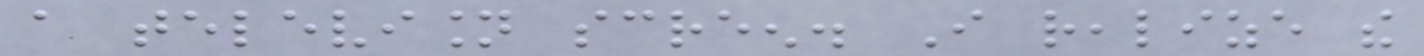a television screen. I realize the
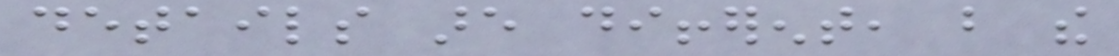details are different, but the
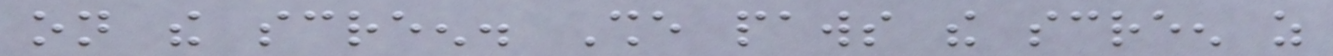on the screen. She paws the screen as
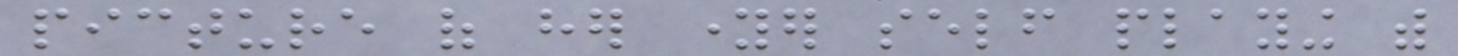picture of her younger self playing with
